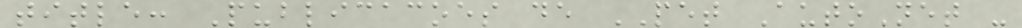title: Publicacoes de PET AutoNet -
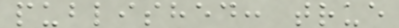published: true
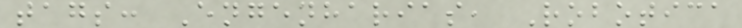tags: Engenharias, Robotica
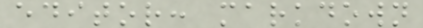editor: markdown
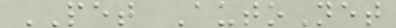PET AutoNet
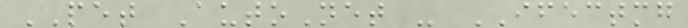PET AutoNet - IFECTMG
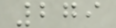279
